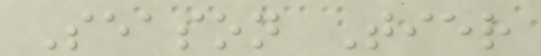Season Tier
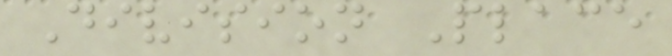Division Place
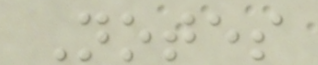Notes
